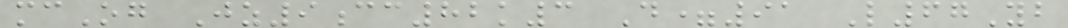mcOg Jz9cc82k3 D=91 L67Yb
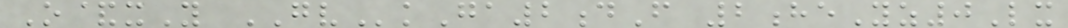O&xY GVkGa2dF 2heYz0Lx
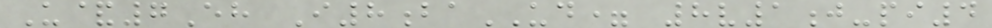U&7Eh I8baUD= 8v1j-pi4
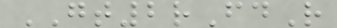GT2rFdR
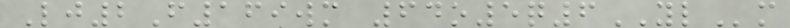Lj2F169wm 64o5q6YLm
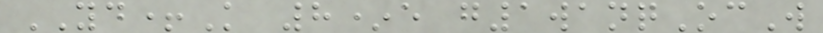YD+K 8*e g1wanqOcW
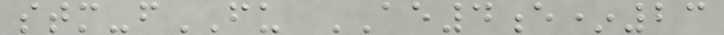stm-fFU AE4e*23
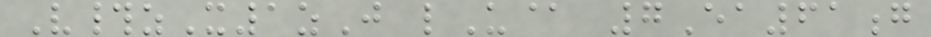V#zX1zJ lU@ 7Ea61g
